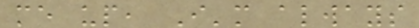me up, I'm always
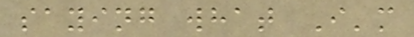saying what I'm
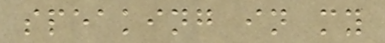speaking in my
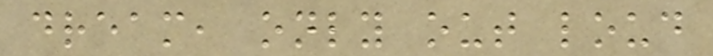dream, only out loud
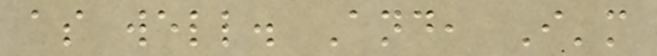as well. And, I'm
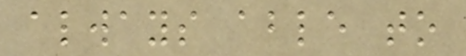always able to
